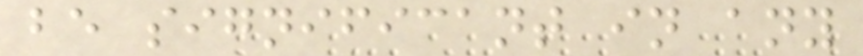be significant in any
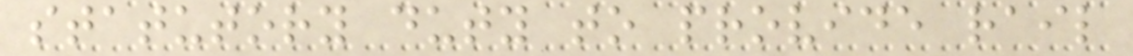statutory duty to provide rail
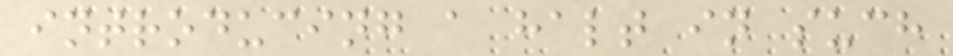introducing a halt in such
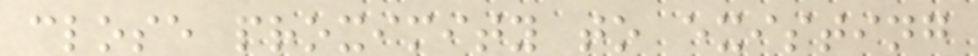close proximity to existing
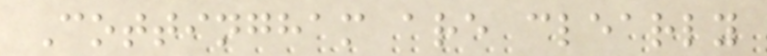Cottingham are clearly
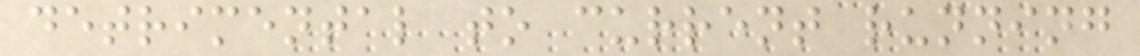detrimental to current running
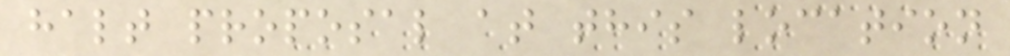halt proposal at this location
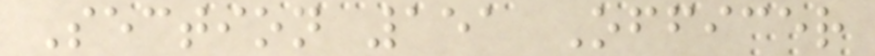Section 151 Officer
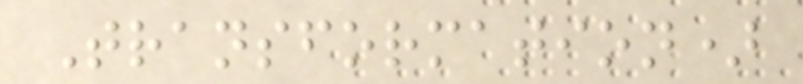Transformation)
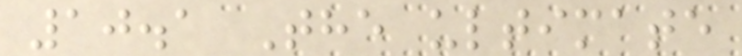10.1 The ultimate
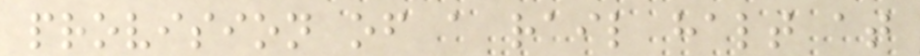provision of a rail halt at
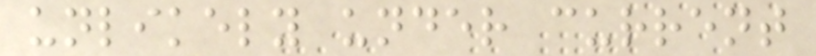unlikely under current
